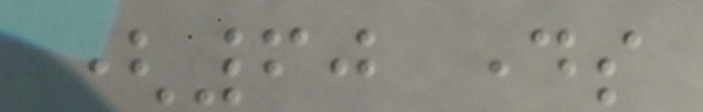(60 days
